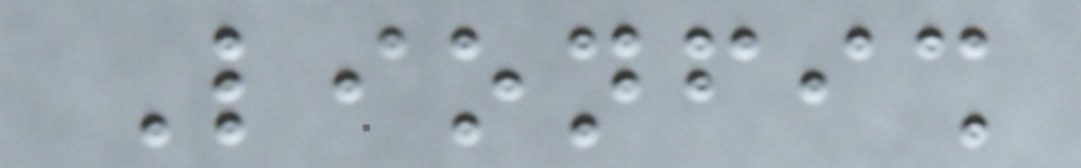Lionfish
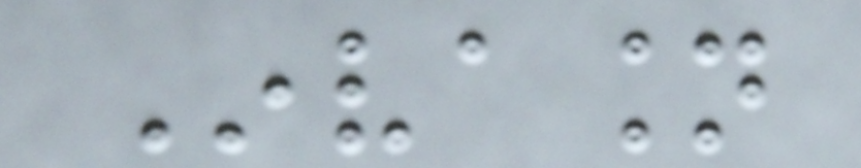Invasion
